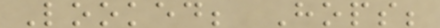Looked; Hops;
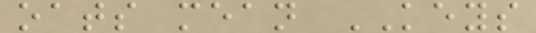oats mean KEYS
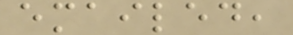emailed,
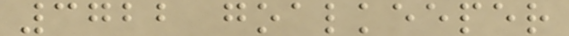3722 goalkeeper
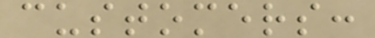customers:
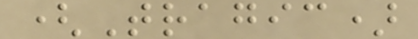(Tragic)
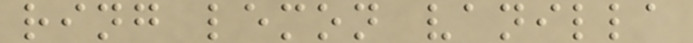ring lemon vanilla
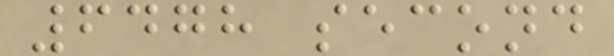6478 second
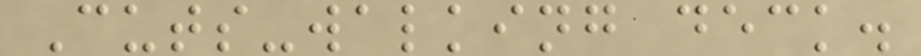Cuts-walking deck.
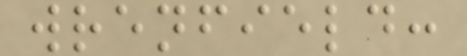wrenfield:
